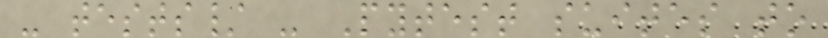- tests/ - Pytest suites to
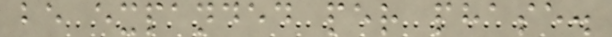be expanded per phase.
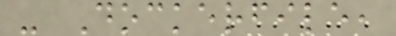- Dockerfile,
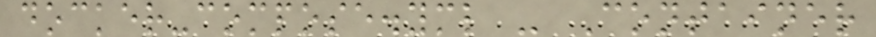docker-compose.yml - Container
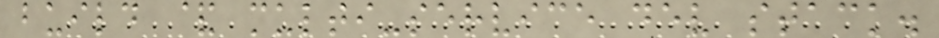build & multi-service dev stack.
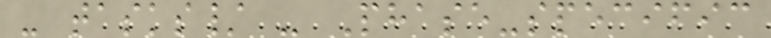- tasks/ - Phase-specific
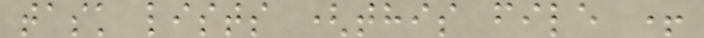task lists (this file +
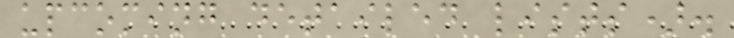upcoming detailed lists).
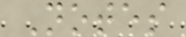Notes
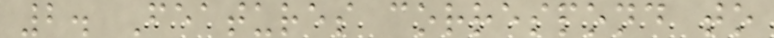2. Features correspond to
